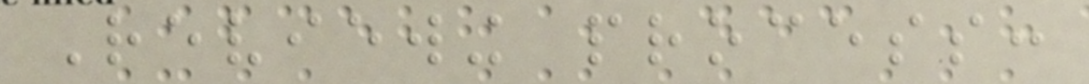Reviewing process:
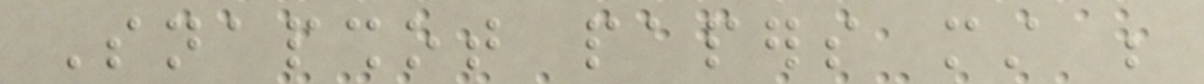Snapshot papers must be
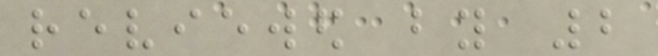reviewed by 2
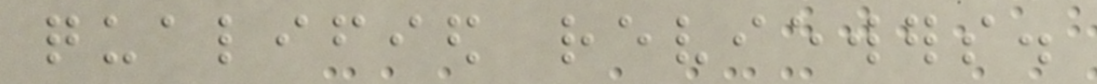qualified reviewers.
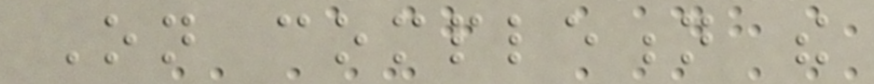On completion the
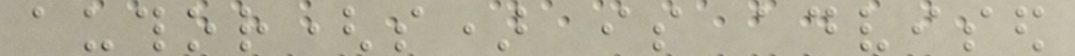author(s) is advised
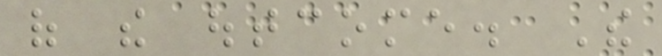of the outcome. The
